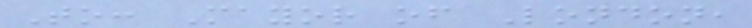To: Mayor of London,
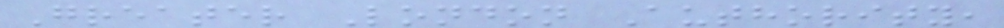Greater London Authority,
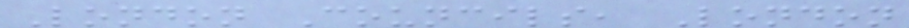London Councils, London
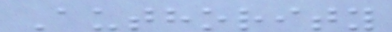Authority
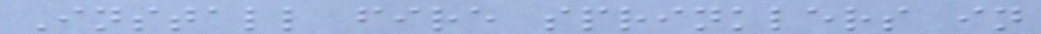Install fire sprinklers in
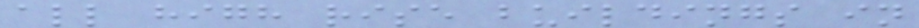all high rise buildings in
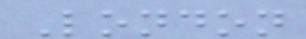London
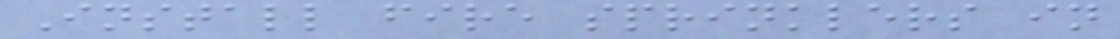Install fire sprinklers in
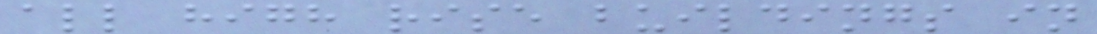all high rise buildings in
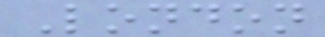London
